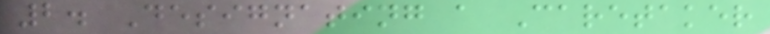2. Designating a Caretaker
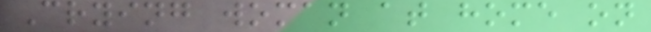Crying woman at home on
